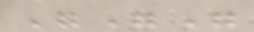"""
